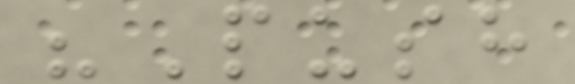"Push
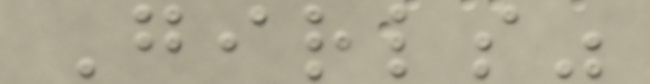Girls"
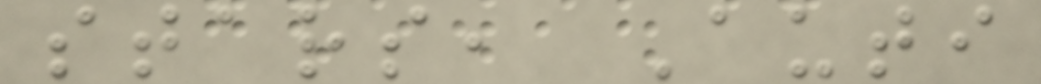stars, Auti
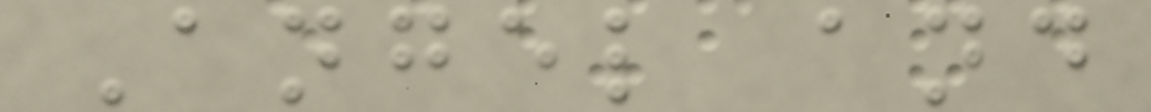Angel and
